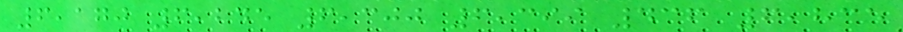6,170 6,245 6,300 6,399 436 6,835
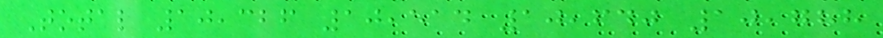Total 10,326 10,514 10,640 10,788
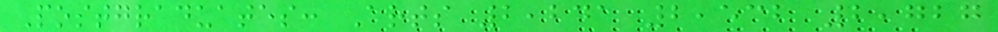Postgraduates: Arts 2,241 2,532 2,727
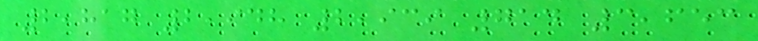2,817 2,948 2,939 714 3,653
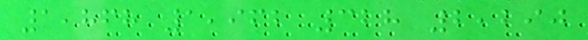1,868 1,962 328 2,290
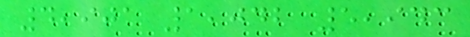4,901 1,042 5,943
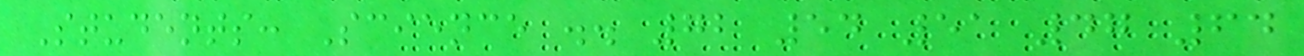Students: Science .. 72 54 51 47 64
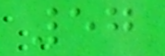57
